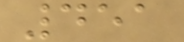451
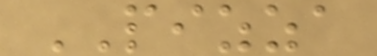PIZZA
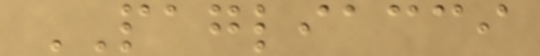PAGLIACCI
